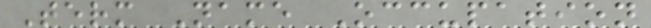Term Name Occupation
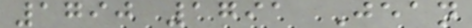1790 1791 Jean
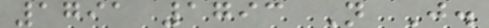1791 1793 N J.
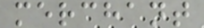merchant
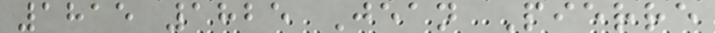1815 1825 Jean Pierre
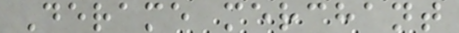Derame merchant
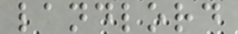landlord
